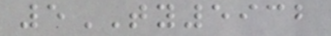5TY5932
